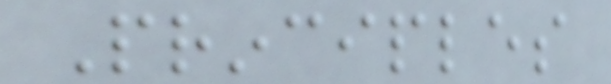Principles
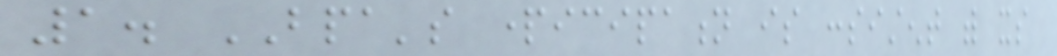1. BPA's participation is consistent with its
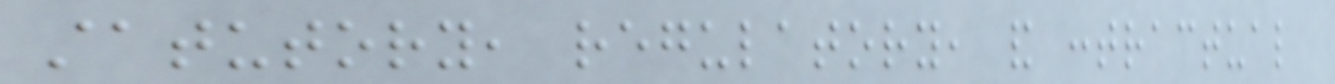statutory, regulatory, and contractual
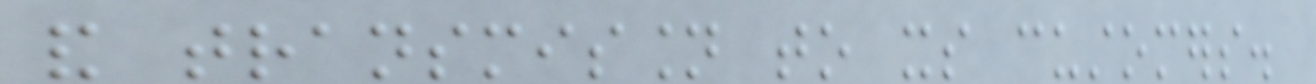and transmission to its customers.
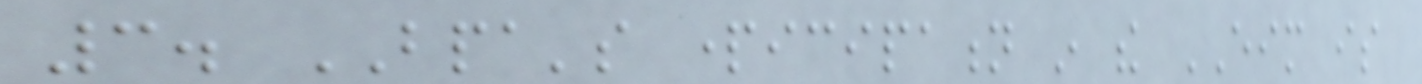3. BPA's participation in the EIM is
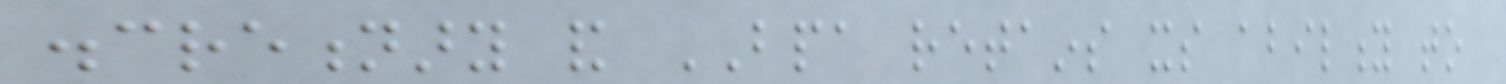discretionary and BPA retains its ability to
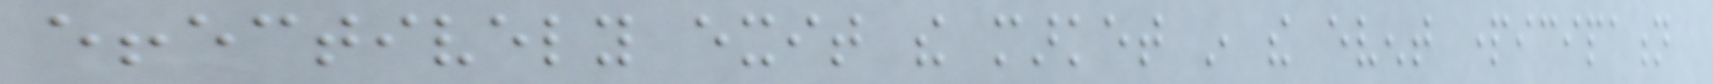effectively exit the market in the event participation
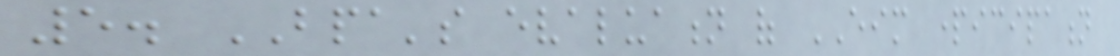5. BPA's evaluation of EIM participation
